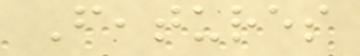Features
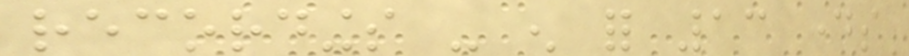recordings - enough for 13 days
